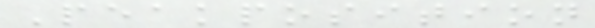Peakposition
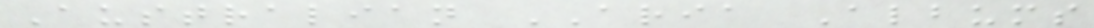Australian ARIA Albums
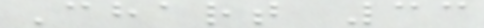Chart 33
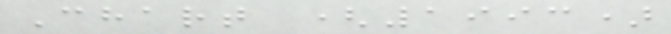Chart (1993)
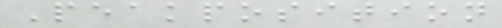Peakposition
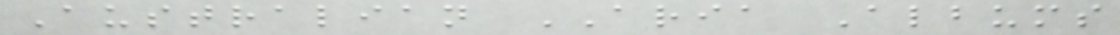Australian ARIA Albums
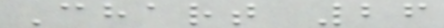Chart 26
